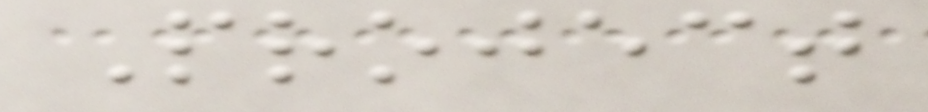Project
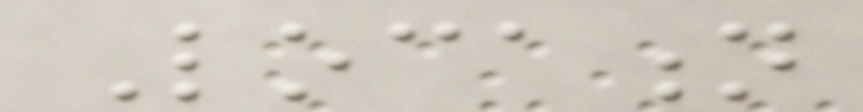Location
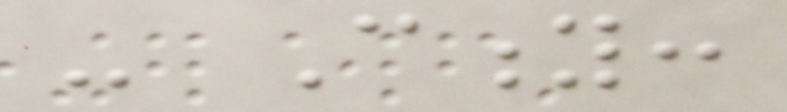- City:
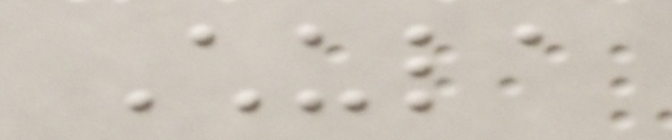Chula
